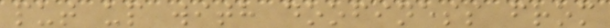put up with doofiness from
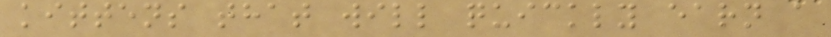kittens that will quickly earn a
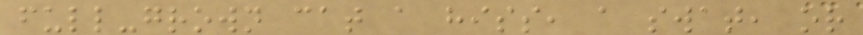full-grown cat a hiss, a swat, or
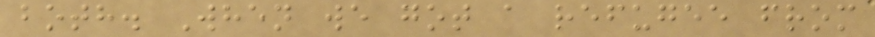both. When we got a refugee from
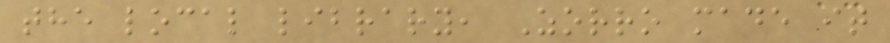the local library, Zorro made it
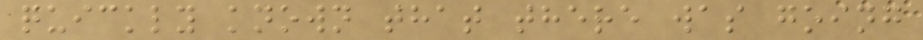quickly known that there was going
